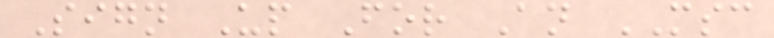Sign Up For An MSC
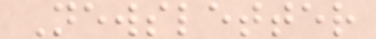Newsletter
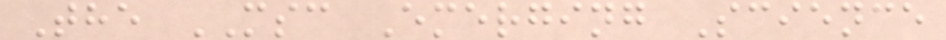The MSC Emerging Science
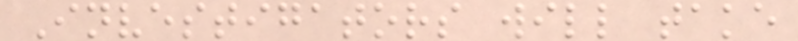Investigators will take
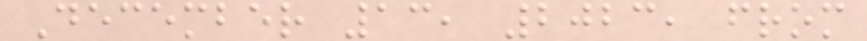December 13, 2023, from
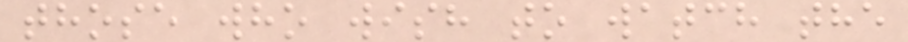those who wish to watch the
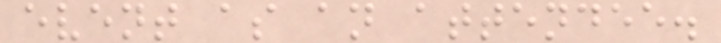event as an attendee.
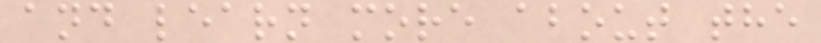and learn more about the
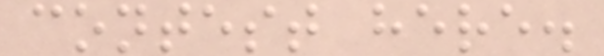contest here.
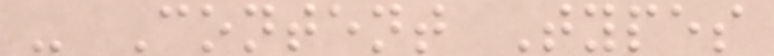- Content Types
